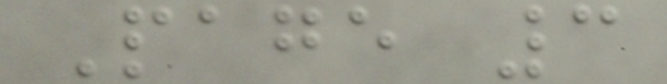Page 3
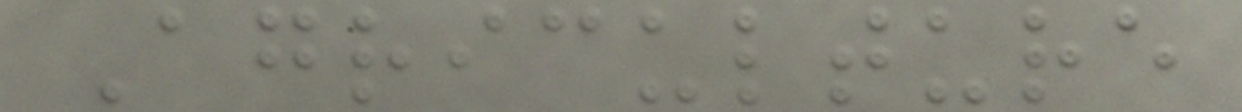Agriculture
